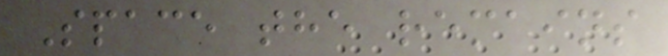Space the remains
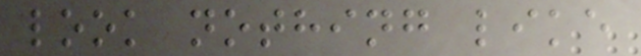look nothing like
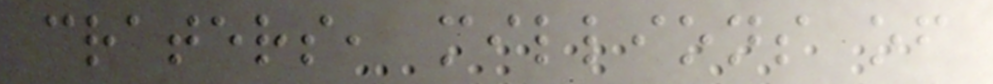craters, millions of
